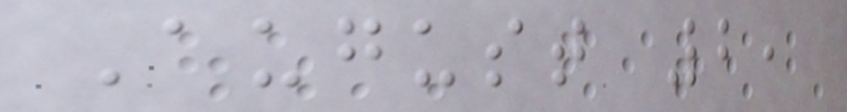August 2,
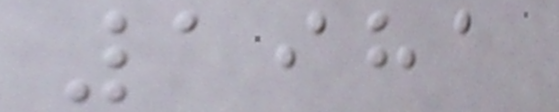1981
